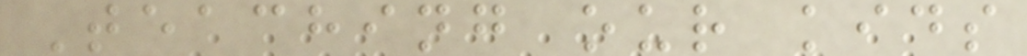Teaching our kids
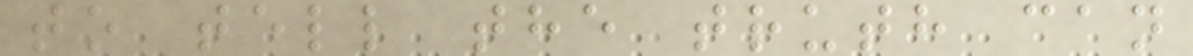to tell the truth can
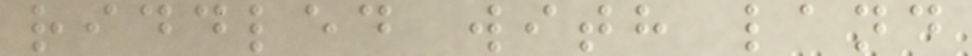riddled with land
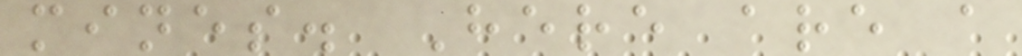mines. Here are a
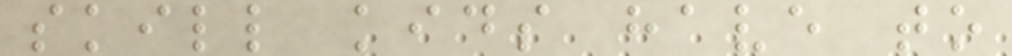skill kids have to
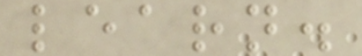learn.
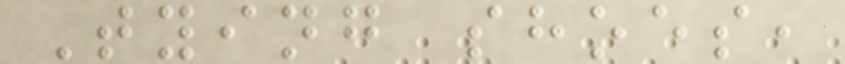Tying shoes,
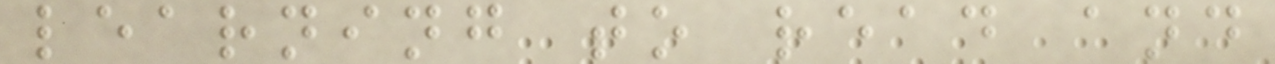learning to read and
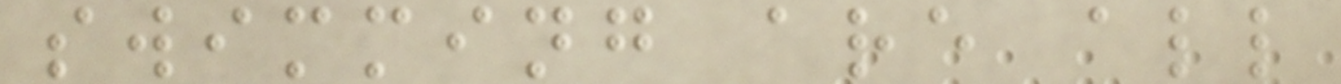swimming are all
